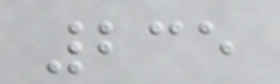235
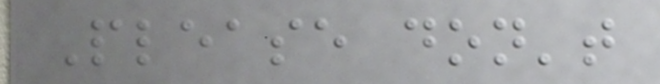Please don't
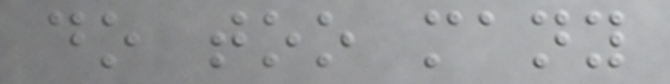do too many
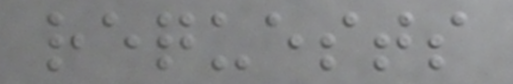requests
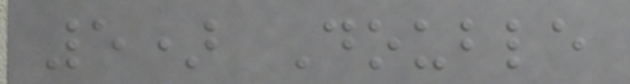5) Double
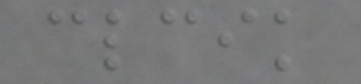clcik
